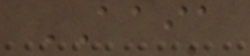AAIA
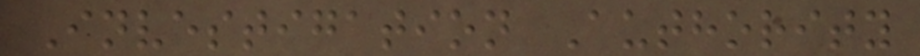Investigation Authority
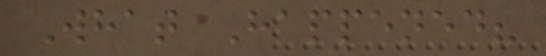What Happened?
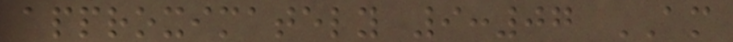approximately 9:07 AM
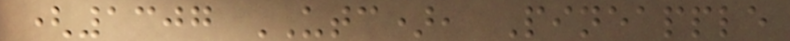(1307 UTC), Pineapple
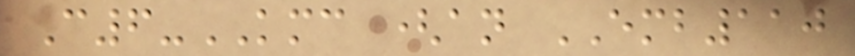C6-KMC (an EMB110
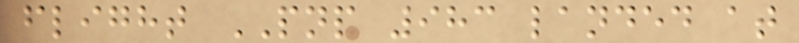flight PNP 983 landed at
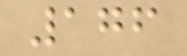176
